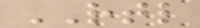RTL
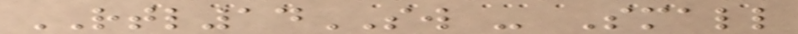RTL14SW - Small
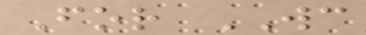For WC
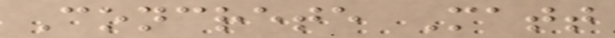Concrete Matt
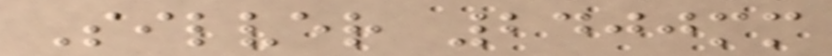Silver 2400mm
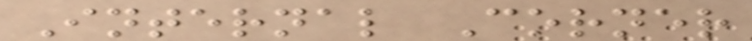Internal Corner
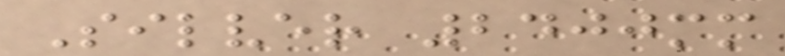Silver 2400mm
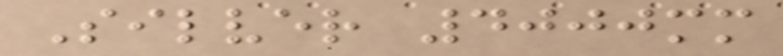Silver 4000mm
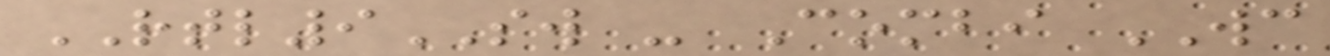RTL9SW - Combi WC
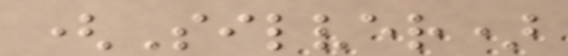(Silver)
